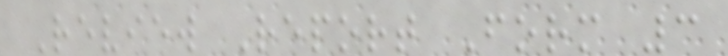Review Report Form 3
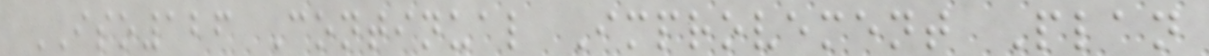ISO126 Continual Improvement Plan
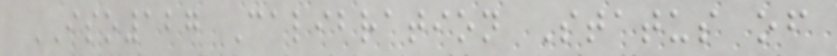ISO127 Calibration Status of
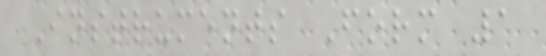Instruments Form 1
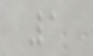1
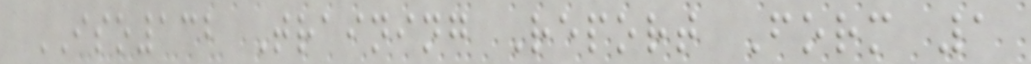ISO132 Training Report Form 1
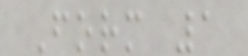Form 1
